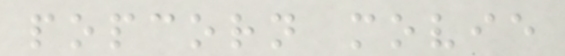popcorn movie
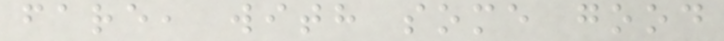fare, with some good
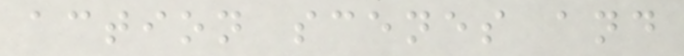action scenes and
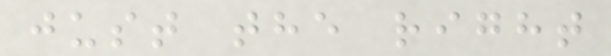just the right
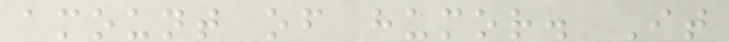amount of humor. It
